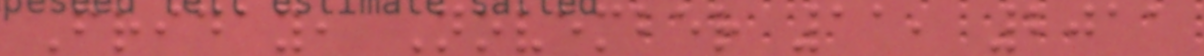Friday, November 11, 2011
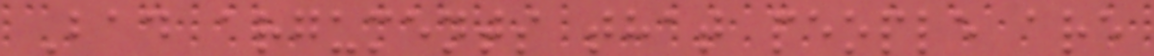Bad arguments that people are
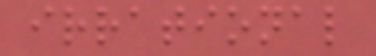irrational
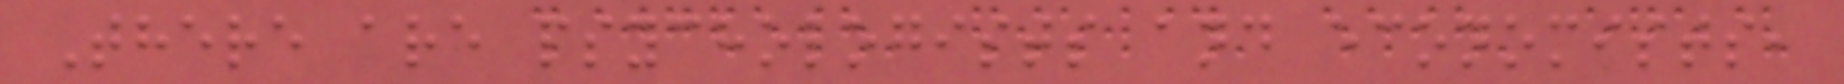There are psychologists and economists,
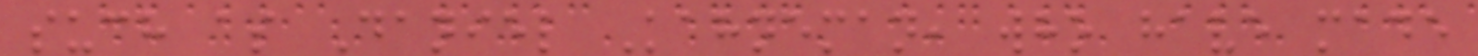such as Daniel Kahneman, who have made
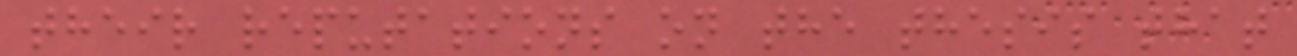their reputations on the thesis that
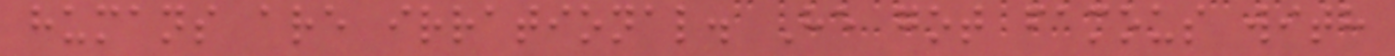humans are irrational. He got famous with
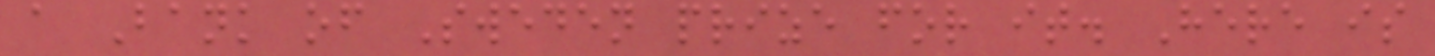a Bank of Sweden prize for it. Here is
